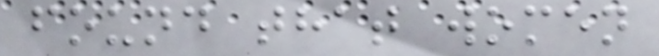found that women
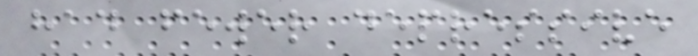had fewer depressive
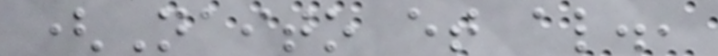(Naito et al.,
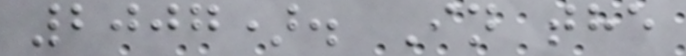2007). In the
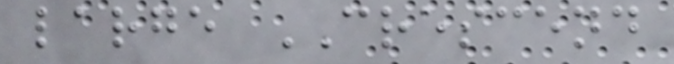large CRESCEND
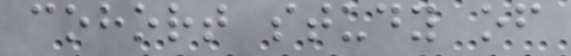cohort study of
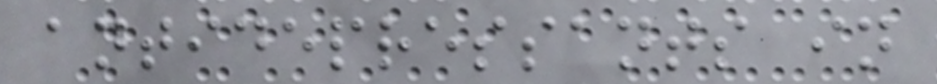antidepressants in
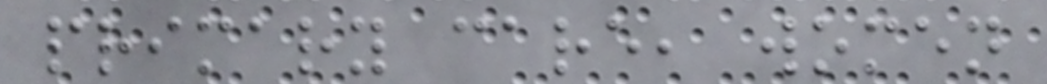primary care, women
